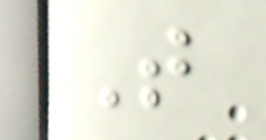T
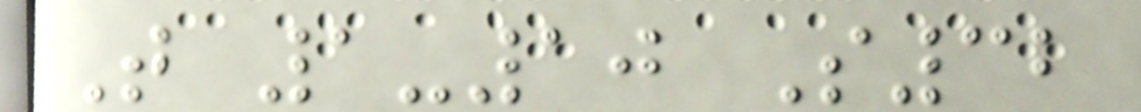T 1-10 S32
